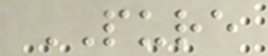PURE
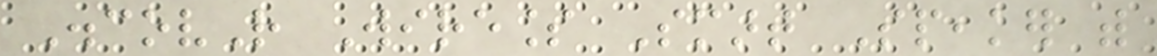DiscovR Wireless Smart Speaker with
